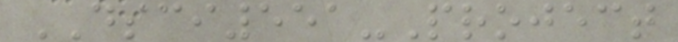DSCI551-Project
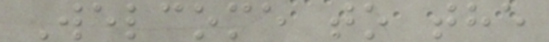Welcome to the
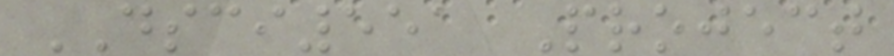DSCI551 Project
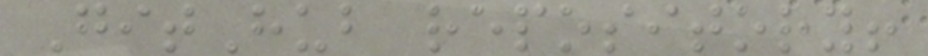GitHub repository!
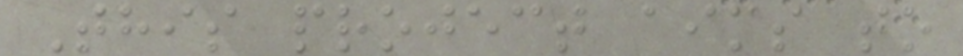This project aims to
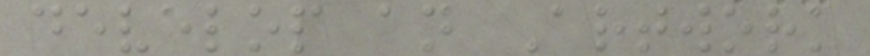develop an Artwork
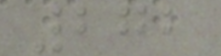272
